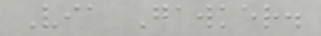Via Gawker.
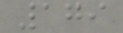179
